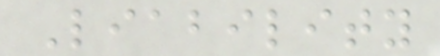Liability
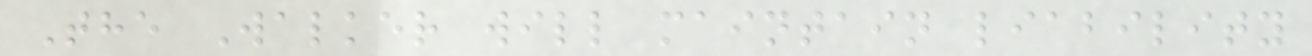The Walker will maintain liability
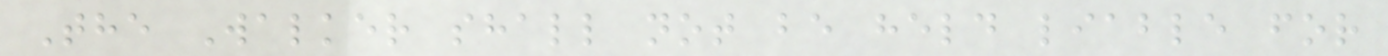The Walker shall not be held liable for
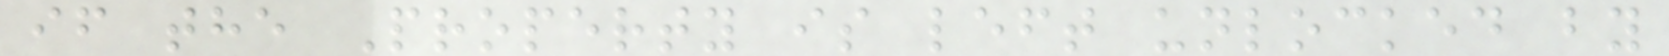if the Property is left unlocked by
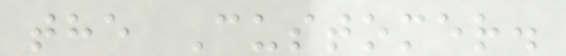the Customer.
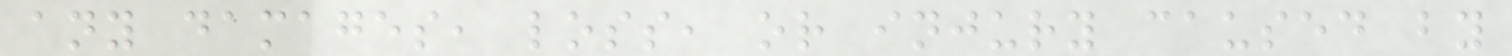any damages, loss, or injury caused by
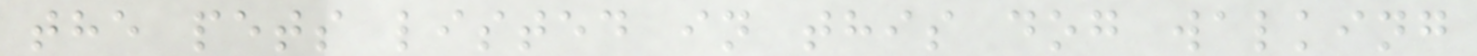the pets listed in this dog walking
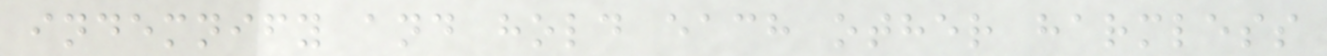indemnify and hold each other harmless
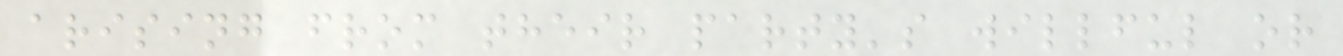arising from their party's willful or
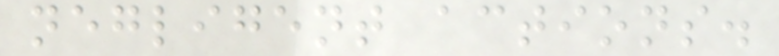negligent actions.
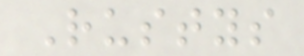Rustys
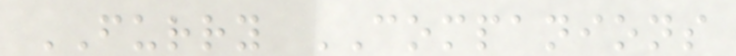FURRY COMPANIONS
